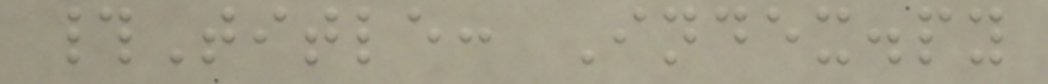#Title: Index.py
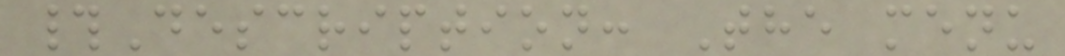#Description: The menu
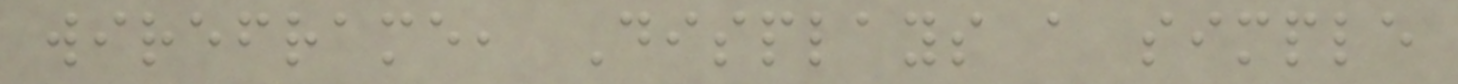wireframe, Displays a simple
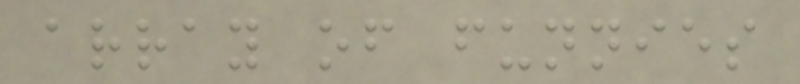array of funnies
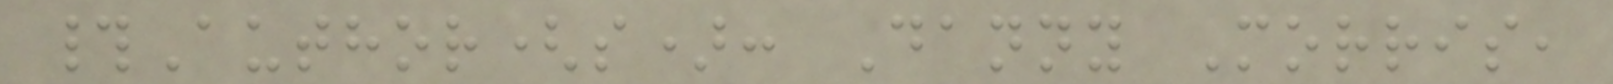#Author(s): Danny Morris,
